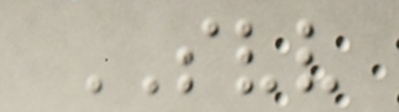SVV
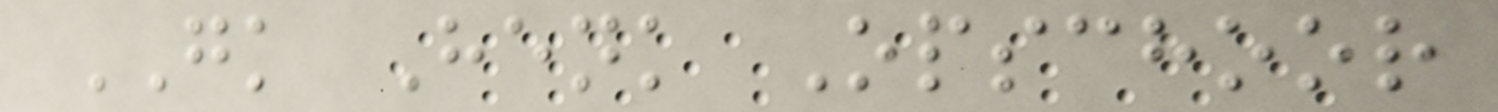GK Henk Opschoor
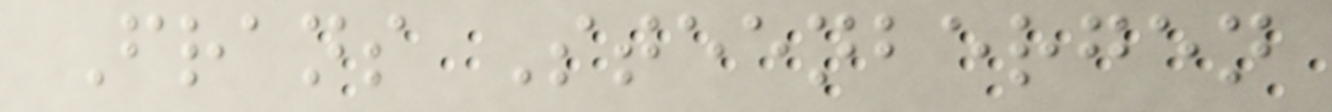Frans Steenbergen
